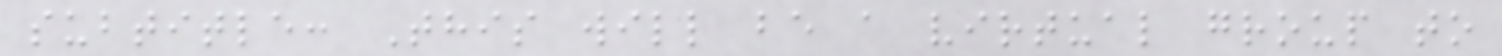subtitle: This will be a virtual group to
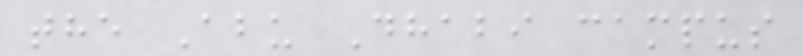the Abu Dhabi campus
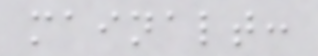mainalt:
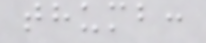thumb:
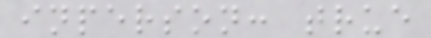inperson: true
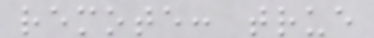remote: true
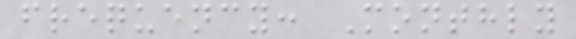frequency: Monthly
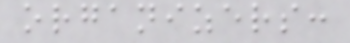organizers:
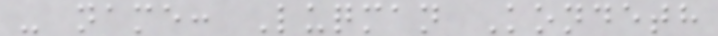- name: Luqman Kondeth
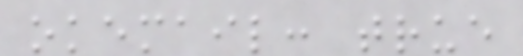okemail: true
